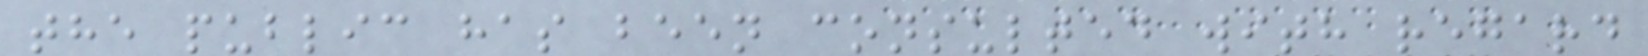the public has been consulted with regard
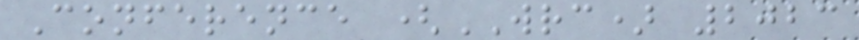Conference (WRC) 2023
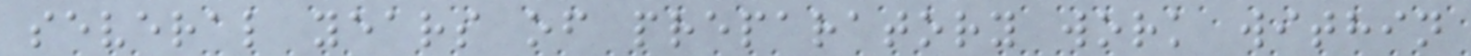several years of preparatory work within
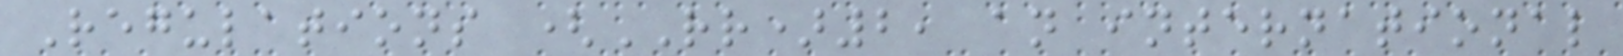Regulations (RR)2, an international
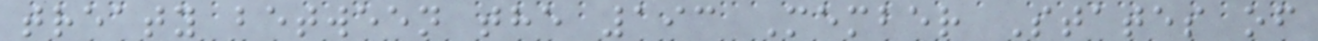treaty between the 193 Member States of
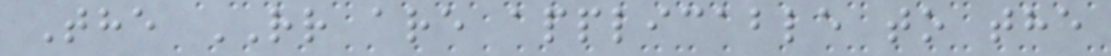The RR are applicable to the
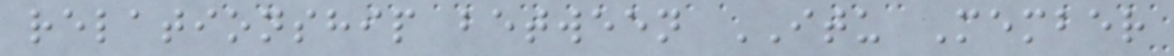relationship between ITU Member
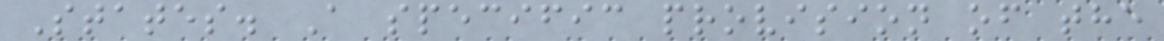States. A specific provision of the
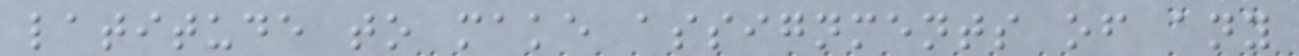latitude to make assignments of any
